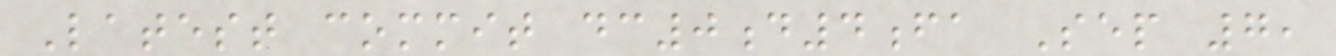Latest commit dc0d4fa Sep 7,
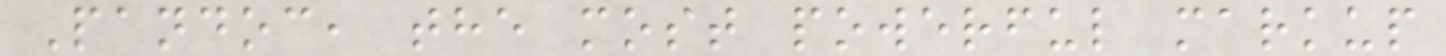Pandoc, the most powerful markup
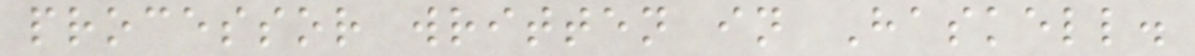processor written in Haskell.
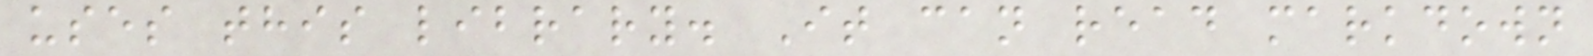uses this library. It can read markdown
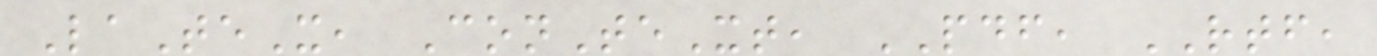LaTeX, ConTeXt, PDF, RTF,
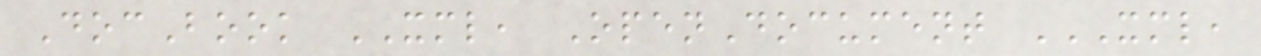DocBook XML, OpenDocument XML,
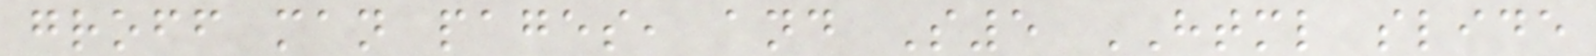groff man pages, and S5 HTML slide
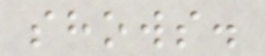shows.
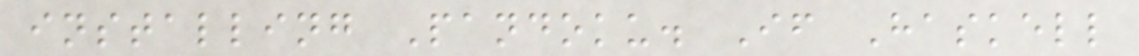installing Pandoku. If Haskell
